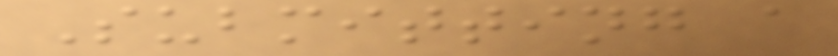Submitting a
